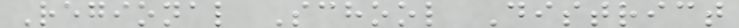Regional School District
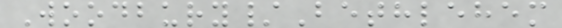Woodbury/Bethlehem
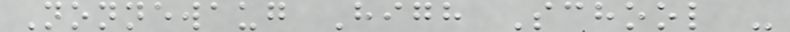Nonnewaug High School -
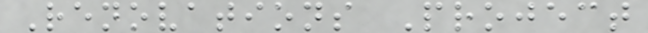Renovations Project
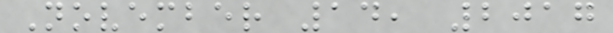November 14, 2017
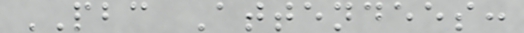PBC Attendees:
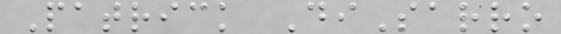Patrick DiSarro
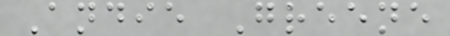Andie Greene
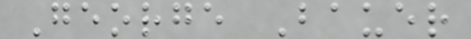George Bauer
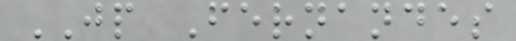JP Fernandes
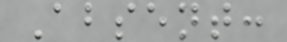Absent:
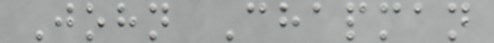John Chapman
